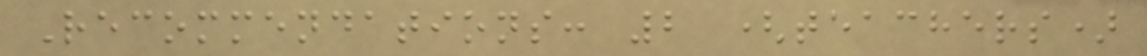Recommendations: 2 (teachers)
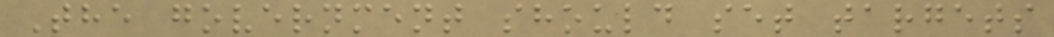The government should set targets
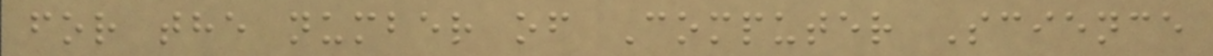for the number of Computer Science
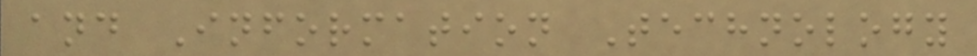and Information Technology
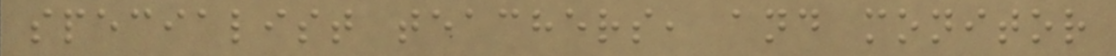specialist teachers, and monitor
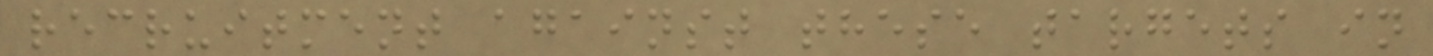recruitment against these targets in
